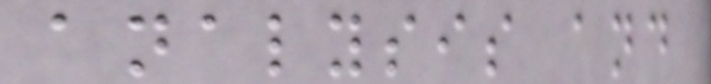analysis and
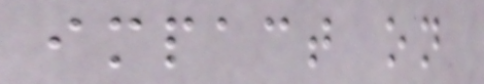impact on
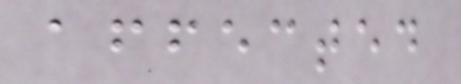affected
